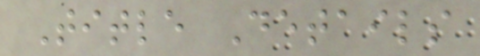Title Details
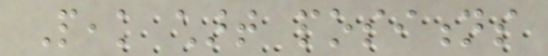Peak chart positions
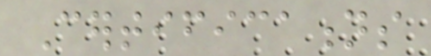Certifications
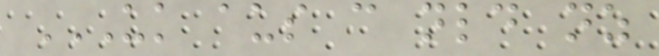UK AUS CAN NLD NZ
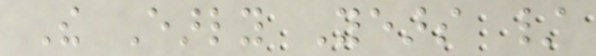The Early Years /
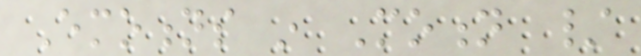Emotions in Motion /
